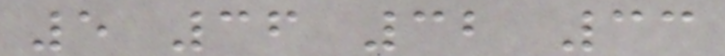5 36 32 33
